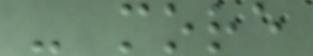- more
